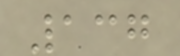137
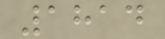1814
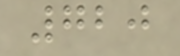720
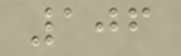106
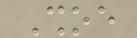Shoe
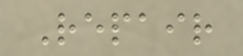Repair
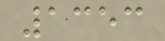1353
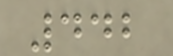442
